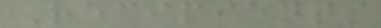Recipients
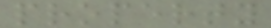property
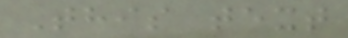This text
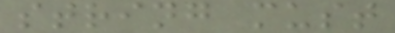string must
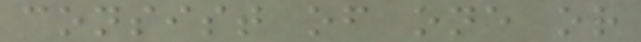consist of one or
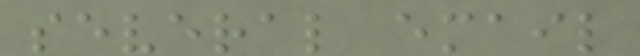several email
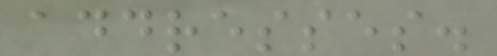addresses.
